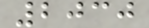2030
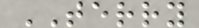TERRY
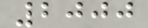2000
